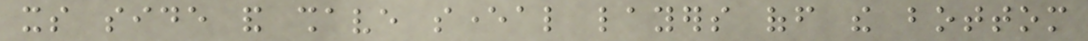its side and shave several layers off the bottom
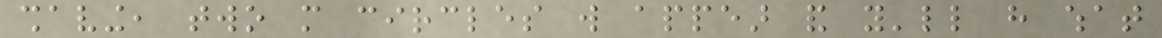shaving, two more circles will appear and you'll have what
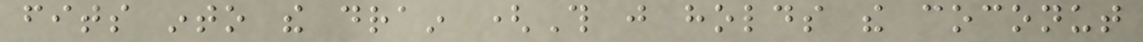fits into the drain (This just holds the coconut
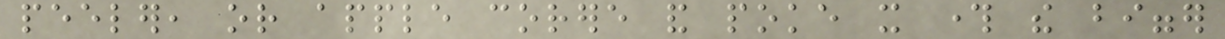peeler, or apple corere and poke it through the bigger
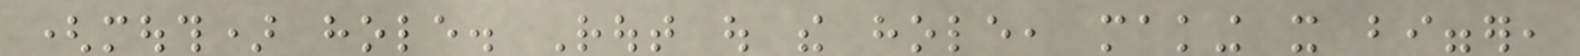(mouth) hole. Rout out the hole, making it bigger,
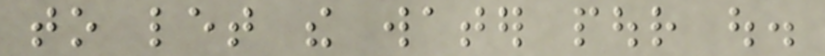to let the water pour out.
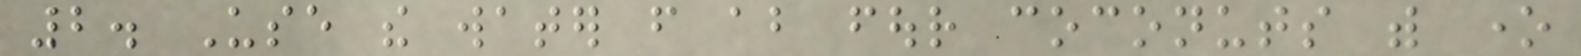2. Use the water from about four coconuts with one
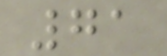71
